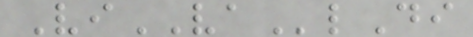ViVAlDi
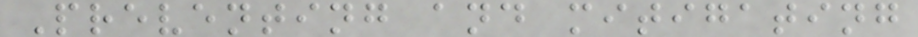Preventing and mitigating
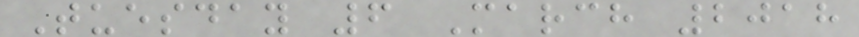Tuesday 6 March 2018
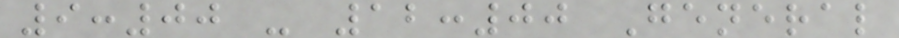9:00 - 12:00 General
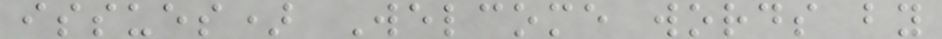issues) Welcome words by
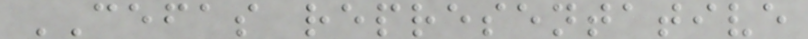CEFAS representative
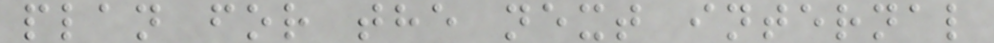plan for the next internal
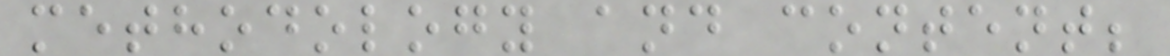methodology and content;
